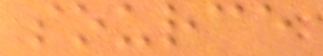source
